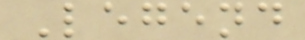Legend
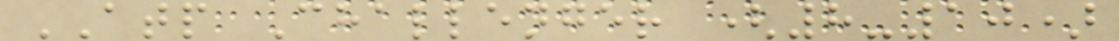ATP Challenger (8-10)
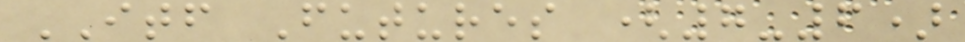ITF Futures (7-6)
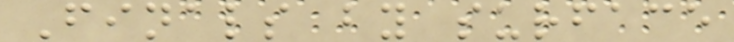Finals by surface
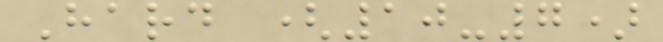Hard (10-7)
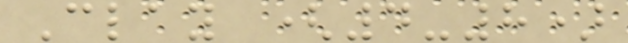Clay (4-8)
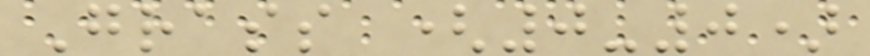Grass (0-0)
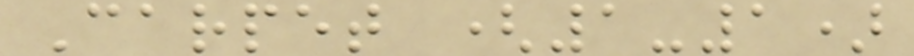Carpet (1-1)
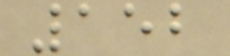152
